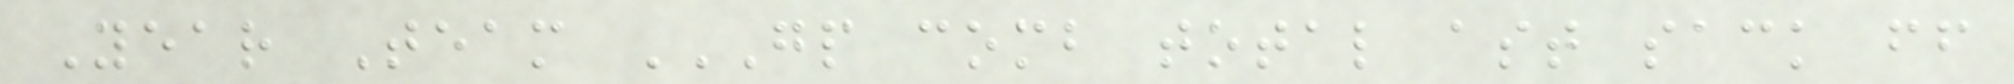Year Team GP COMB TOTAL AST SACK FF
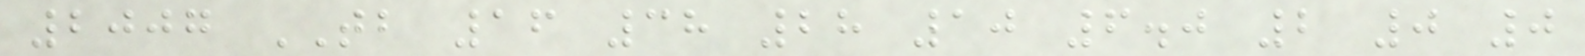2007 TB 16 38 28 10 6.0 2 0 0
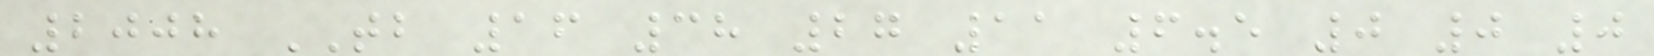2008 TB 16 38 27 11 6.5 0 0 0
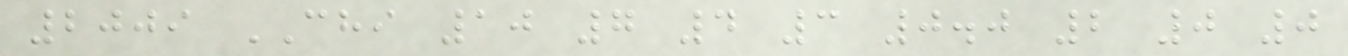2009 CHI 10 7 4 3 0.0 2 0 0
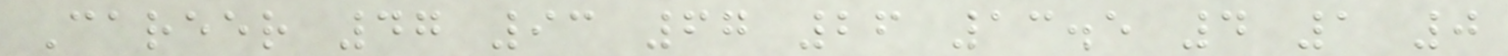Career 47 93 67 26 13.5 4 1 0
